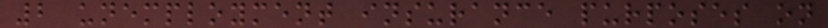2 unemployment insurance purposes on
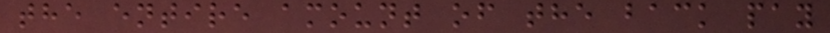the entire amount of the back pay
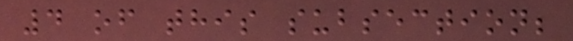4 of this subsection;
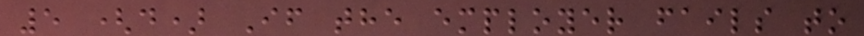5 (d) If the employer fails to
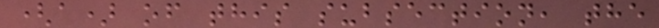(a) of this subsection, the
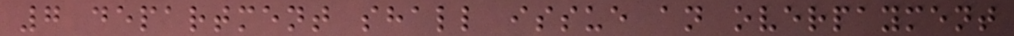7 department shall issue an overpayment
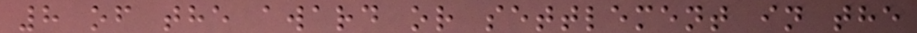8 of the award or settlement in the
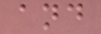and
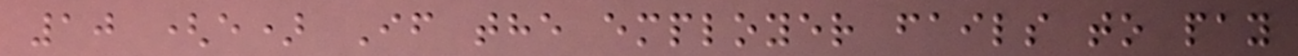10 (e) If the employer fails to pay
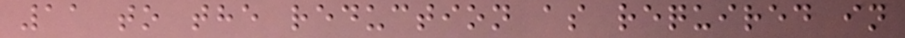11 to the reduction as required in
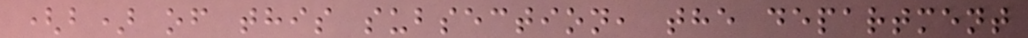(b) of this subsection, the department
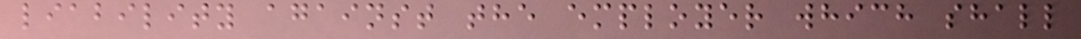liability against the employer which shall
